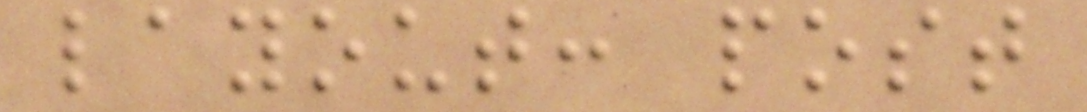layout: post
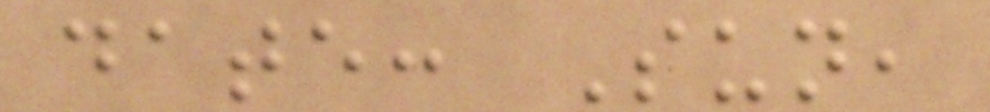date: Sun,
